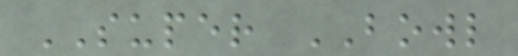SUPER BOWL
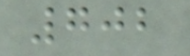702
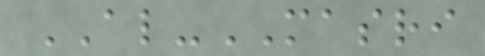AL-MASRI
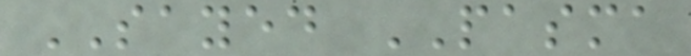SAYED PASMA
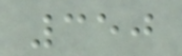350
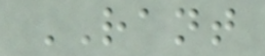RANT
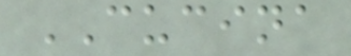CUCINA
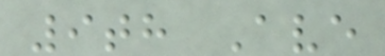9th Ave
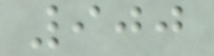900
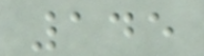145
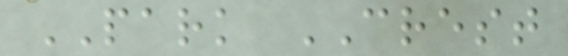PARK CREST
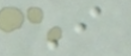I
